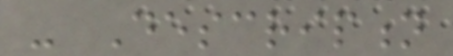- Description
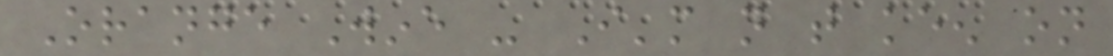Orange Wine - I'm not that keen on
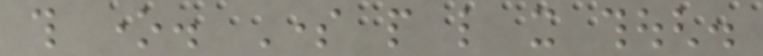this one. Some people like it though.
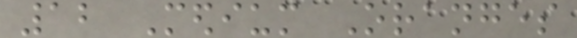12 Medium Oranges
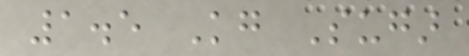1.5 Kg Sugar
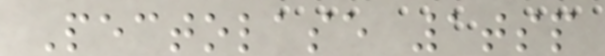Pectolase 1tsp
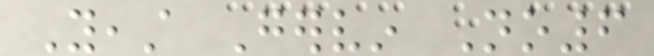Yeast Gervin No6
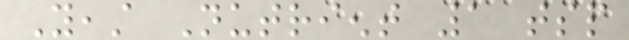Yeast Nutrient 1 tsp
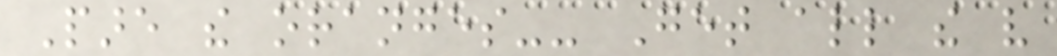Pare the oranges-- Get all the very
